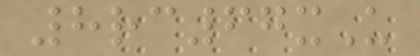8rc67xU
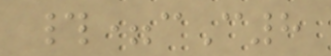#=cC8
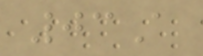03A
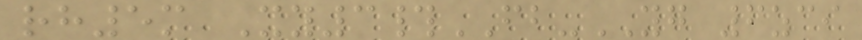rh5m Xy3#FB-YG 6zci
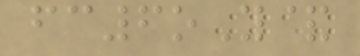fc6oY&
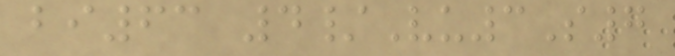bi63 4/Vu3S7
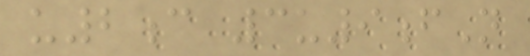u2c 3u9fN
